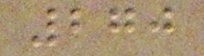270
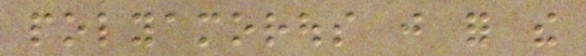polyamorous just for the
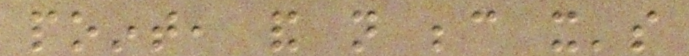point, and not because it's
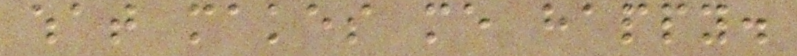what makes me happy.
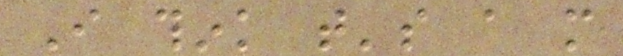I think that's a more
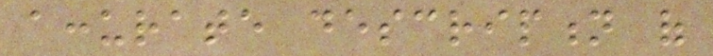accurate description of
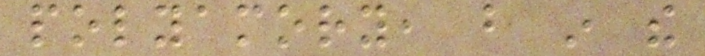polyamory, but in the
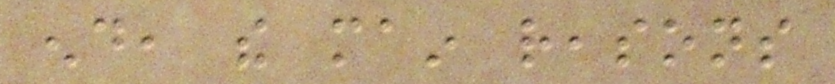end, the main reasons
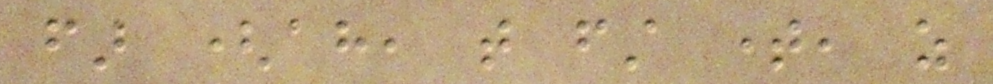far (ah, that first time, as
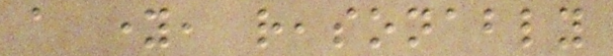a young, reasonably
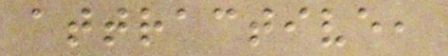attractive,
